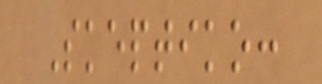Skeptiko:
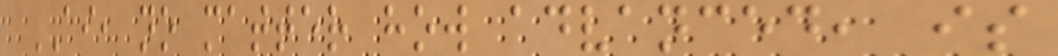AI, no matter how advanced, is
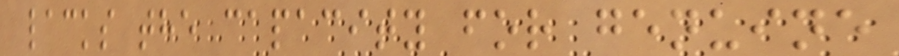lacks the capacity for genuine
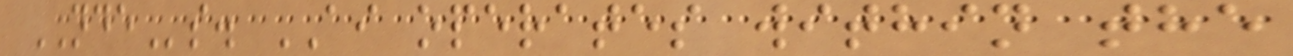NDEs. AI operates within the
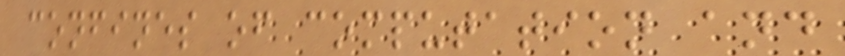confines of computation and
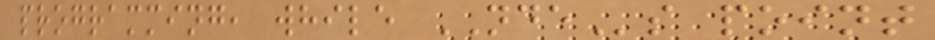programming, while NDEs point
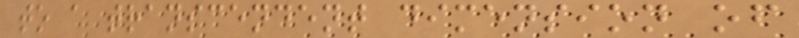to a transcendent dimension of
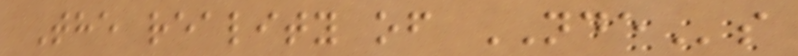The reality of NDEs
